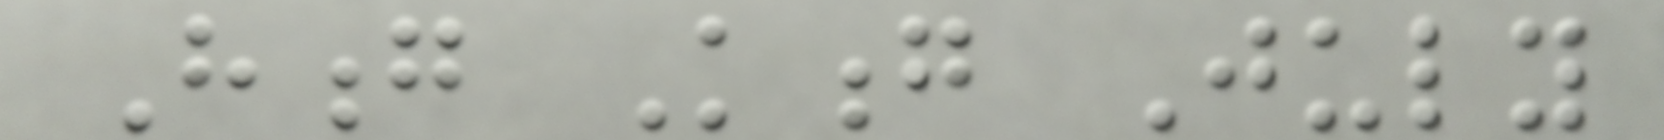Hong Kong July
